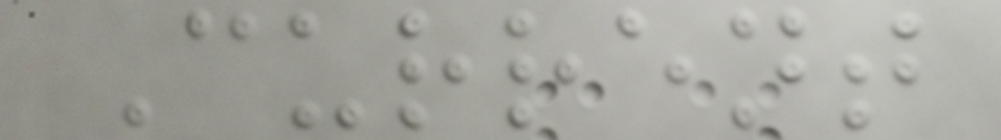Current
